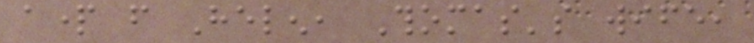apart from Helen, Thomas's wife,
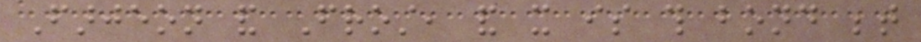Farjeon and Frost, and it is this bond between
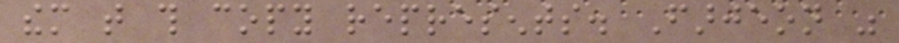them that this copy represents. Farjeon was
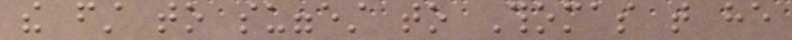the first to suggest to Thomas that he
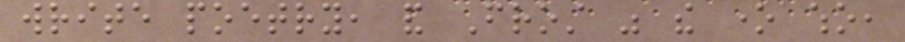write poetry, and Frost was the one who,
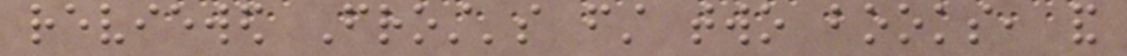reviewed Frost's first two books, and
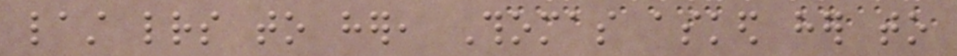last letters to her, Thomas asked her to
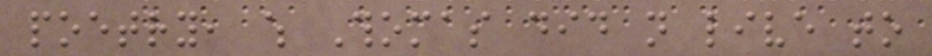poetry, which Thomas did not live to
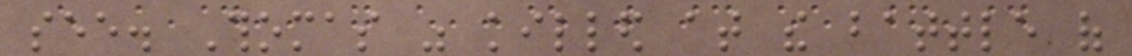see. Thomas was killed at the battle of
